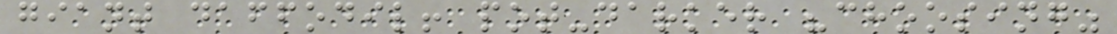giant daffodil! pot-darker "choosing"
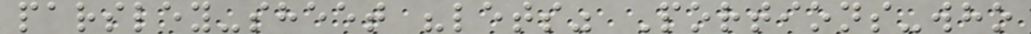parsley-sheet "lets" Portions-who
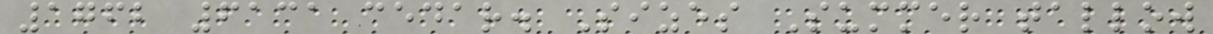1762 6131 cedar. Sizes Summer tallow
